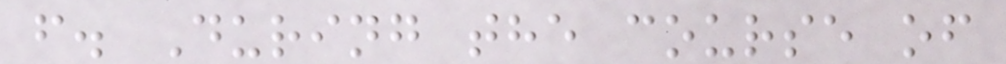f. During the course of
